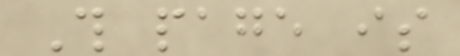This page is
